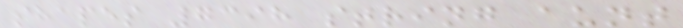shapes 7398 string aunt
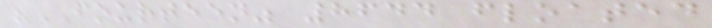"FOURTEEN" 8644 floated
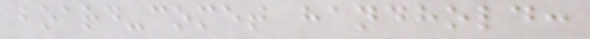board-comet handhold:
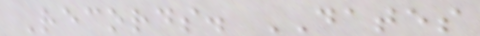Records. DATES
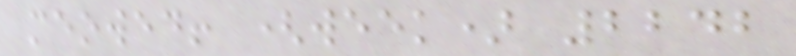meowed! (week) 2242
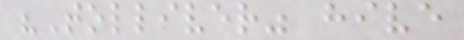"Tolliver" hive
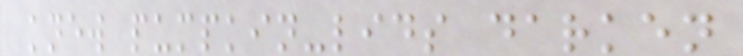knew pumpkin-lids darken
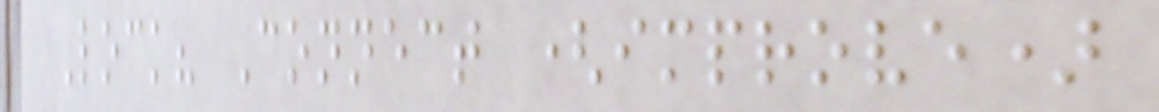Lock? Connect (improve)
